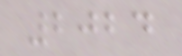2024
